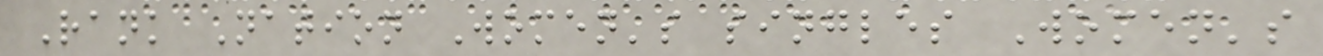Rank Nation Women's singles Women's
